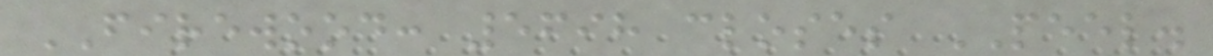FIREWOOD: 5698 closes PEEL.
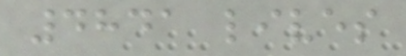4841 lives
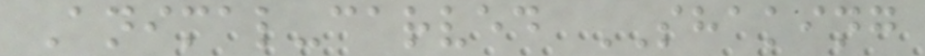Animal-carved SHAKING
